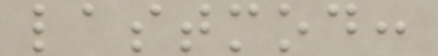lastmod:
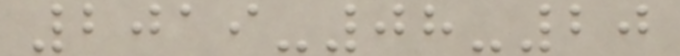2019-08-20
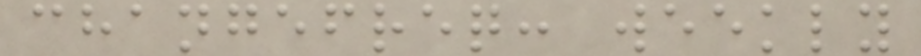changefreq: weekly
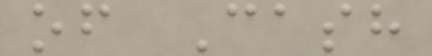of Cash
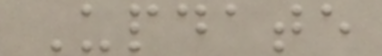Update
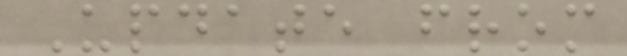Update from
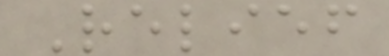Relief
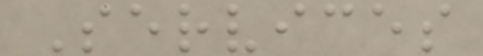Services
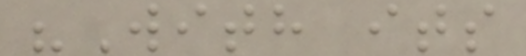"With its
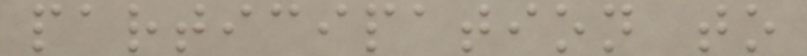participation to
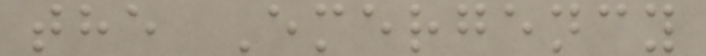the Emergency
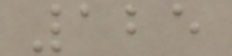125
